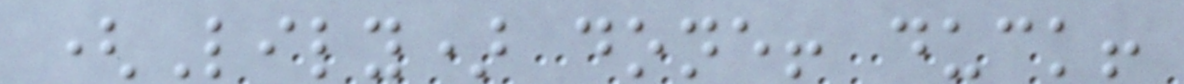(Lily) done! duck!
